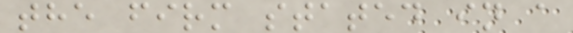the firm stated in a
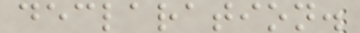declaration.
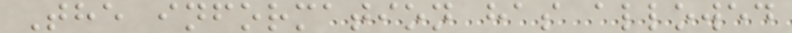The information has allowed
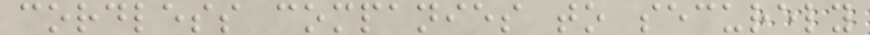cordless companies to securely
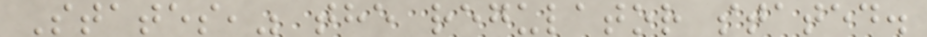States," the regulator stated.
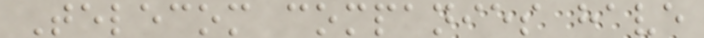Telecom companies have
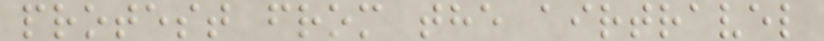protest from the airtravel
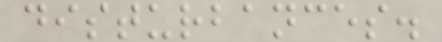disturbances.
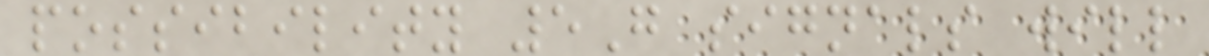possibility 5G signals will
